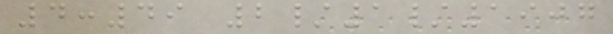4:49 2/1/1907
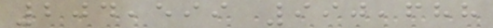204,599 990,688
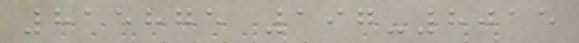815875 197-8015
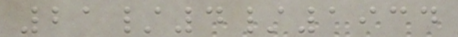21/4/1934
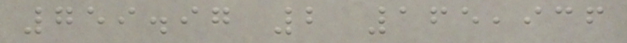759.97 2 165,936
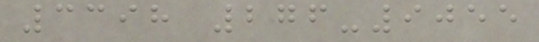3398 276-9055
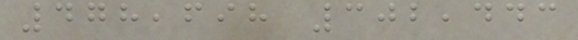478,698 302,443
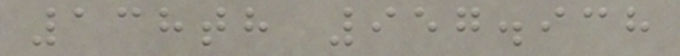138th 957.938
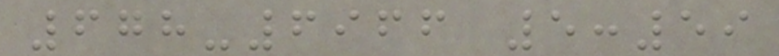678-6966 5:59
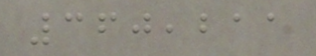360,211
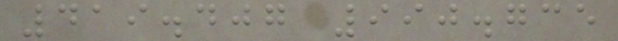419.407 990.735
